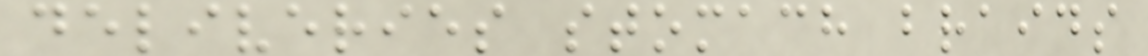deliveries stomach braids
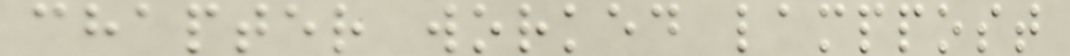chapter worked lamppost
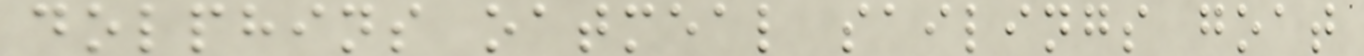dolphins oatmeal sailings goat
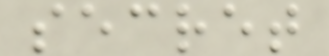secret
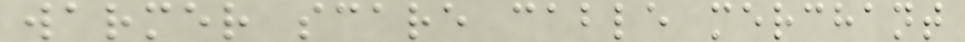warmer scare cable merchant
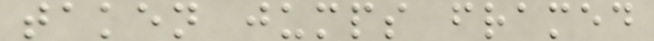taken jumps framed
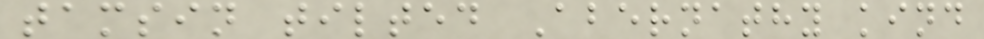tamsin tilted Abernathy kind
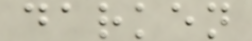darken
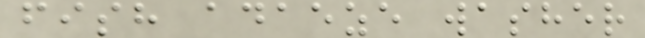fish adaeze washer
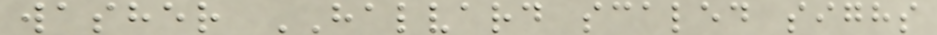washer HALVARD scaled sighs
